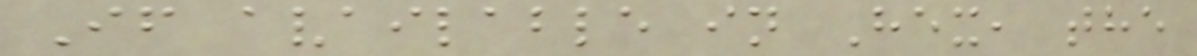If available in Hex, the
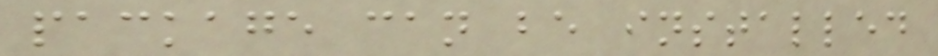package can be installed
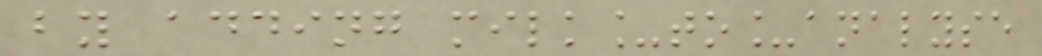by adding milk_to_analyse
